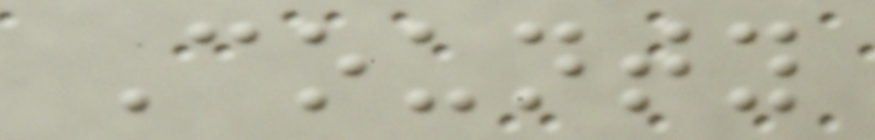County
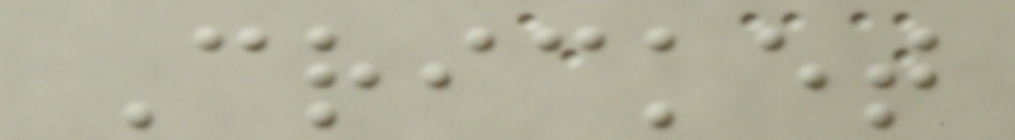Cricket
